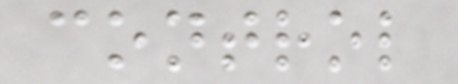control
